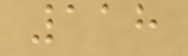118
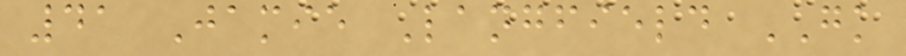41 Jamie Langfield GK
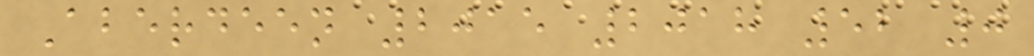Aberdeen 2015 2018 52 0
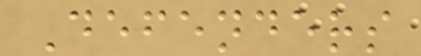Defenders
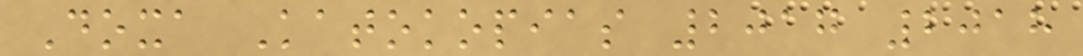Doxa Katokopias 2017 2018
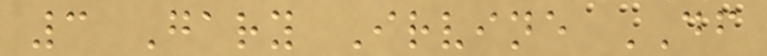3 Gary Irvine DF
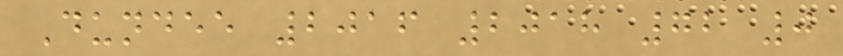Dundee 2016 2018 72 0
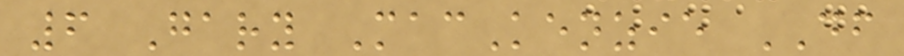6 Gary MacKenzie DF
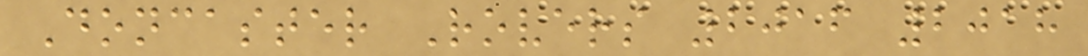Doncaster Rovers 2016 2018
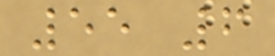55 6
